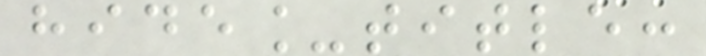hide_title:
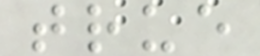true
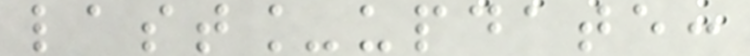last_update:
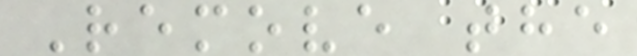Remove the
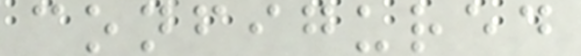configured
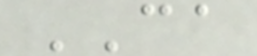CA
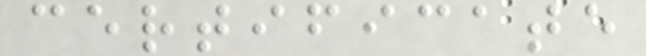certificate
